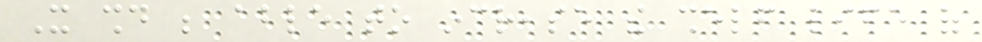It should be able to increase the shelf life of
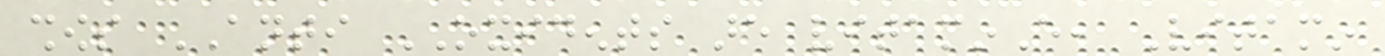shows ANTI OXIDENTS are vitaminE, Vitamin
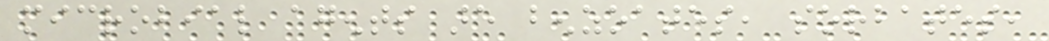microbial agents are benzoates, sorbates,
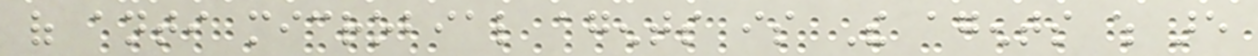of anti microbial agents is The agents which are
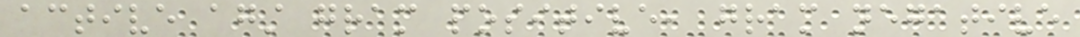active against gram positive, gram negative
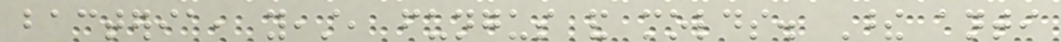bacteria, yeast, fungus and molds. These anti
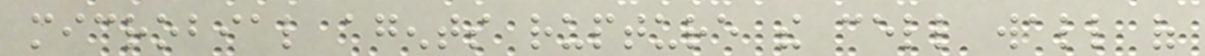microbial agents rupture the cell wall of
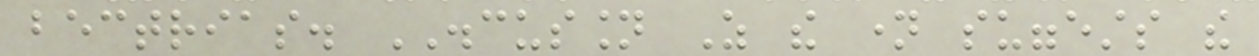bectrias. DISCUSSION As the name suggests the
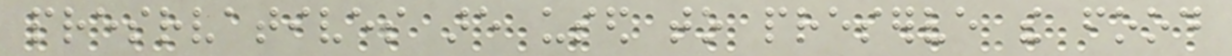presrvatives are used to preserve the food
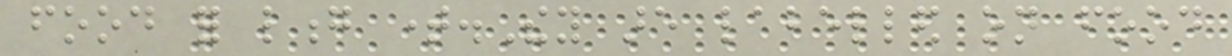food for long time.They are labelled on food
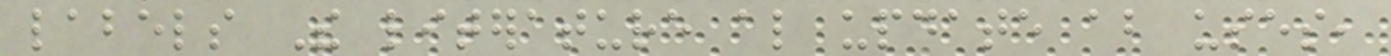labels The literature also update about uses,
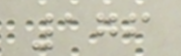176
